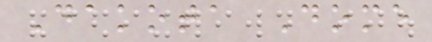Dakota Dome
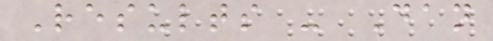Results - Dan
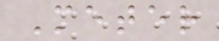Meter
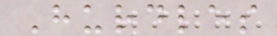Hurdles
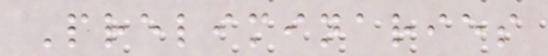Preliminaries
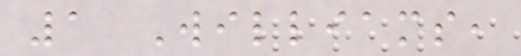1 Williams,
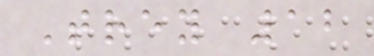Trey 12
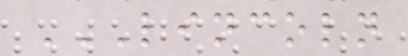LINCOLN
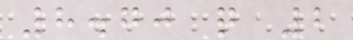8.70 q 2
